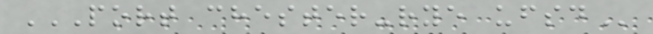PORT CHESTER-RYE UFSD
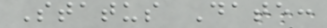Status Date:
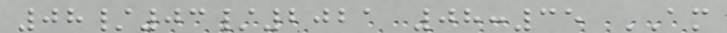08/03/2021 08:35 AM
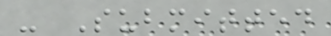- Submitted
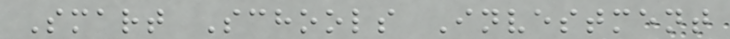Smart Schools Investment
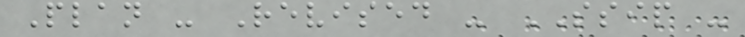Plan - Revised - SSIP -
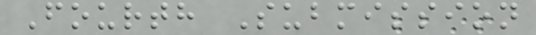Fourth Submission
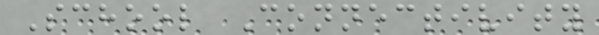School Connectivity
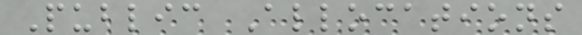Public Allocations
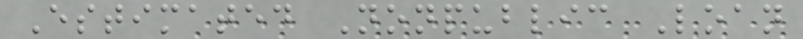Estimated Nonpublic Loan
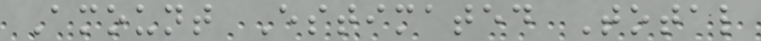Amount Estimated Total
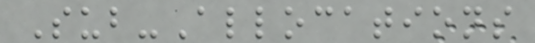Sub-Allocations
